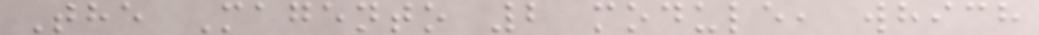The Magento 2 module, which
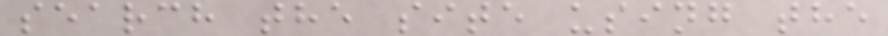search the site using the
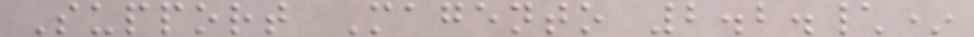Support Magento 2.2.\*
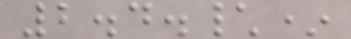2.4.\*
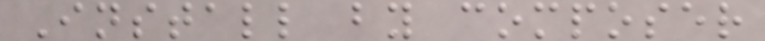Install by composer
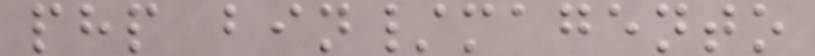php bin/magento
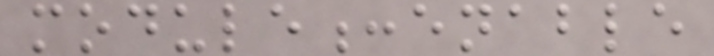module:enable
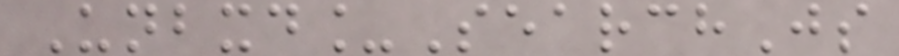Unbxd_SearchJs
